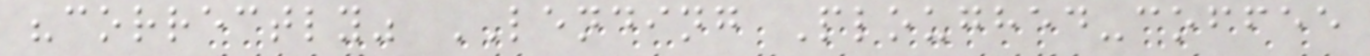"correctly" LENDING Ploughed-coffee
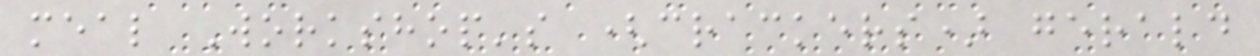meal Workshop's (crackers) gerald
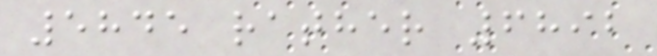5845 rather 6892
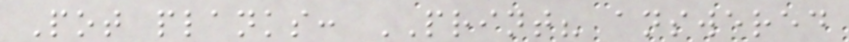Pot planks: PRINT? answered
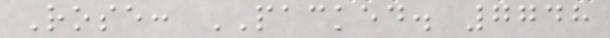Rose: PACKED. 7748
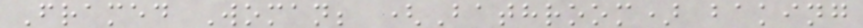Framed Woman; (Bathroom) baking
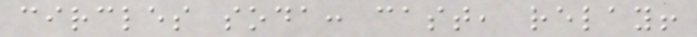circles soda: cast, relay!
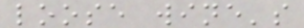loose wine's
